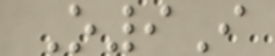O9I
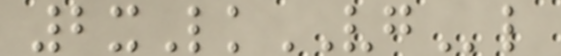2xLkVGl
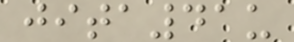jita41u
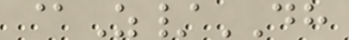@Z/DH
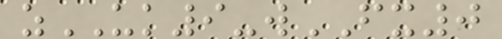zUK9-wFX0
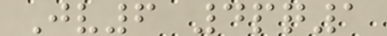Jv6 4pq1
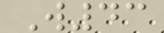W43
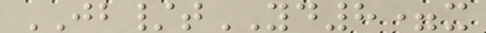JB/tYD8=x
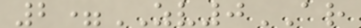2=ZV0AR
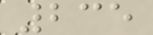235
